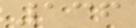136
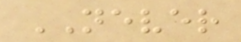NEVER
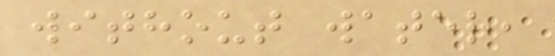without water,
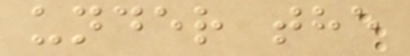under the
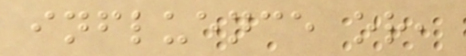influence or,
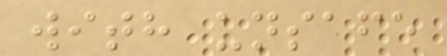with unsafe
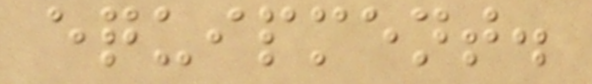equipment.
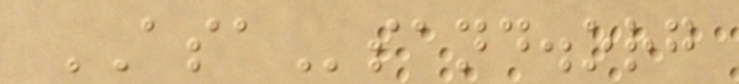ASAsand.org
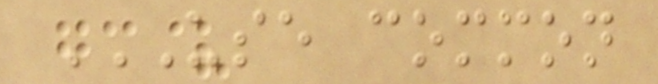USE COMMON
